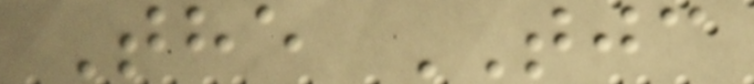The TJC
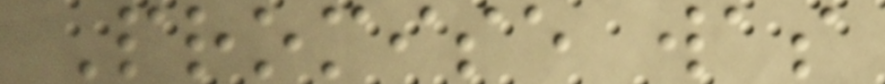Promise was
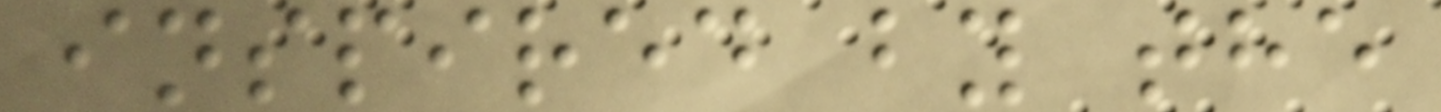inspired by the
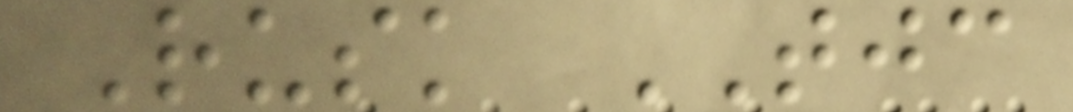Rusk TJC
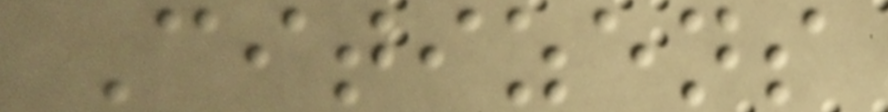Citizens
